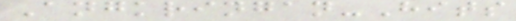Angkringan-Hits
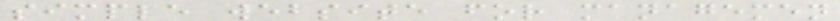simple website for managemen
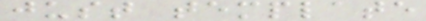just template
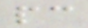pc
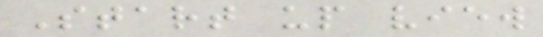Start up view
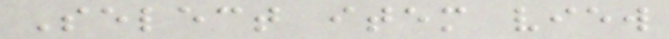Select item view
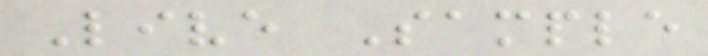Live Sample
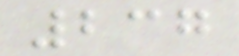237
